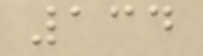134
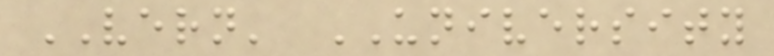VERN' UNIVERSITY
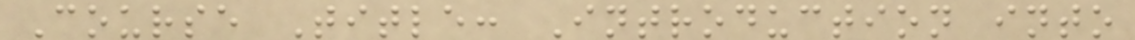Course Title: Introduction into
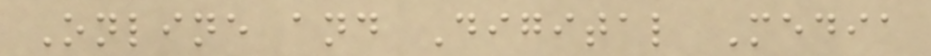Online and Digital Media
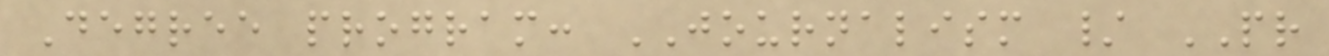Degree program: JOURNALISM / PR
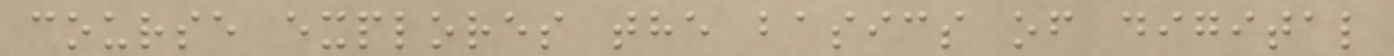course explores the basics of digital
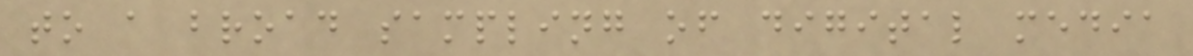to a broad sampling of digital media
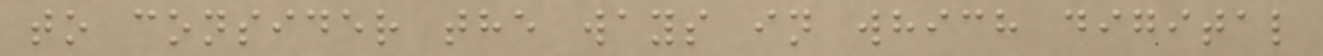to consider the ways in which digital
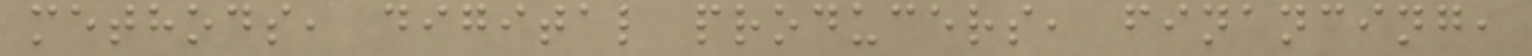methods, digital producers, financing,
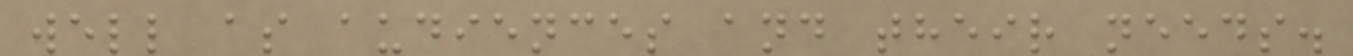well as audiences and their needs.
